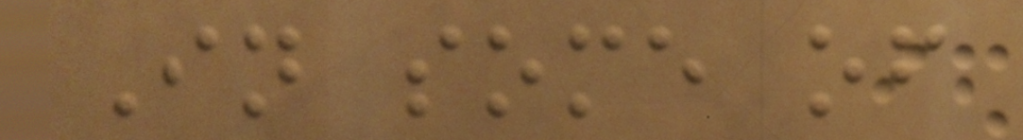In some of
